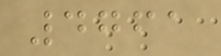4761
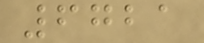6721
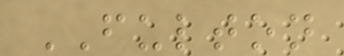FULTON
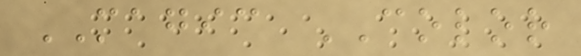MAGIC COLOR
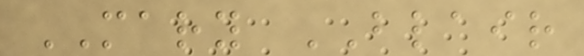MARY BLAIR
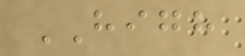HIGH
